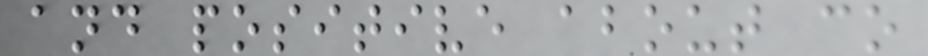and positive about co
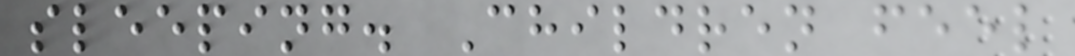sleeping. Children feel
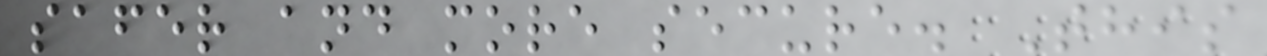safer and more secure. This
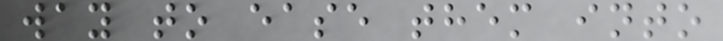way to ease them into
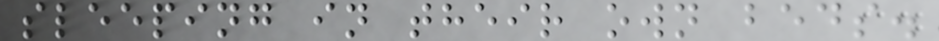sleeping in their own beds.
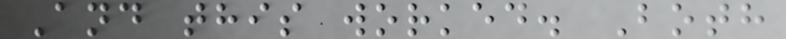And this worked. Both
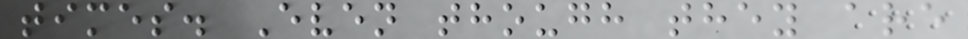times. Even though they are
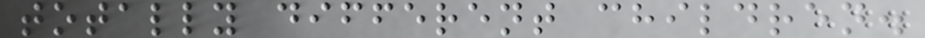totally different children.
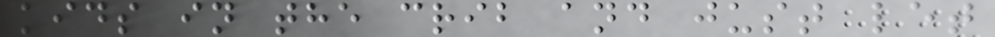kids in the crib and just let
